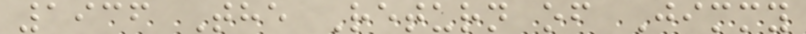1936 The Return of Jimmy
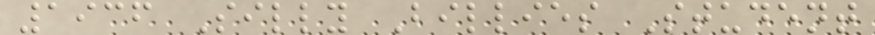1936 Silly Billies Student
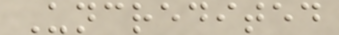Uncredited
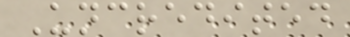Uncredited
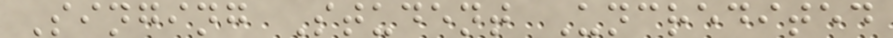Singing Student Uncredited
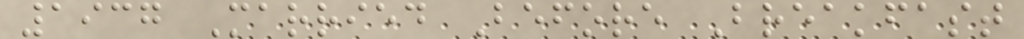1937 Married Before Breakfast
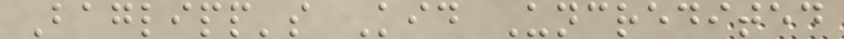Baglipp's Kid Uncredited
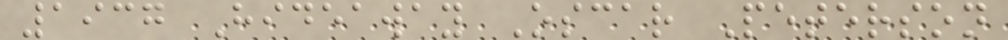1937 Hideaway Oscar Peterson
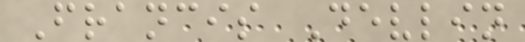Francis Devlin
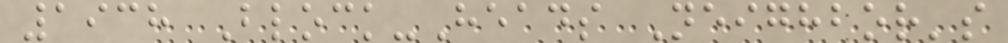1938 Block-Heads Neighbor's
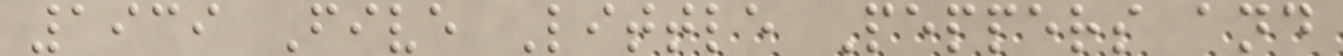1939 Five Little Peppers and
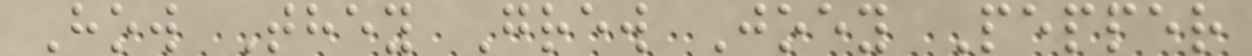How They Grew Joey Pepper
